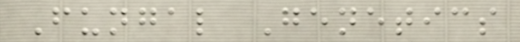Fungal Genetics
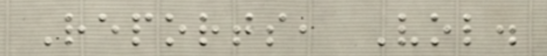Reports, Vol.
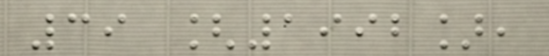39 [1992],
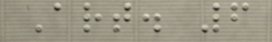Art. 6
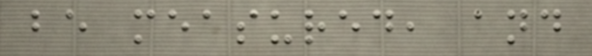be measured, and
